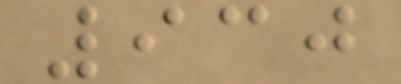930
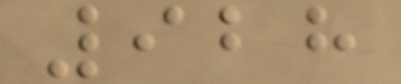928
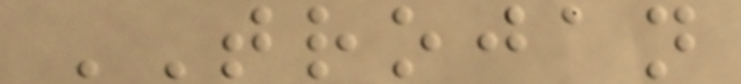TROJAN
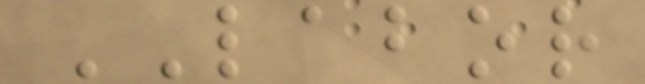LABOR
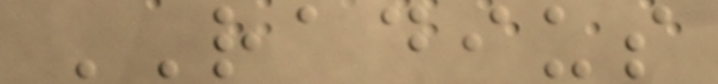RADIUS
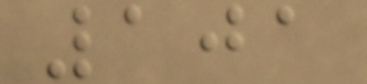101
